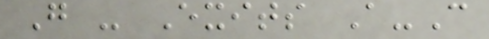G - Exits A-C
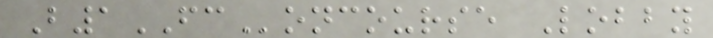B1FConcourse Lobby
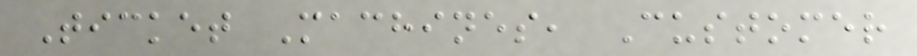Ticket Machines, Customer
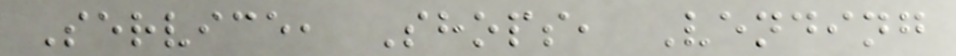Service, Shops, Vending
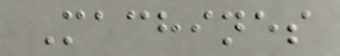Machines
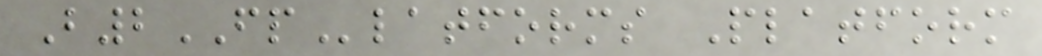B2FPlatforms Platform
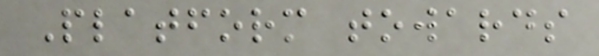Platform towards
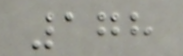178
